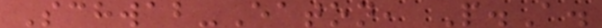Schwab-Eaton, P.A.
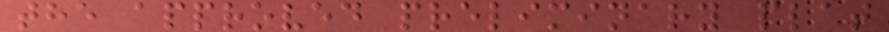the approved preliminary plat
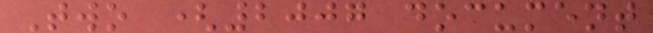Two (2007 document
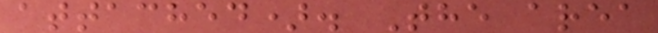attached). The area
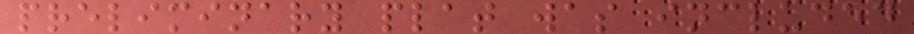preliminary plat was included
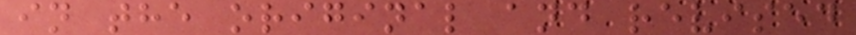in the original and revised
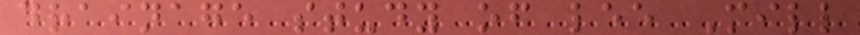drainage study of lee Mill
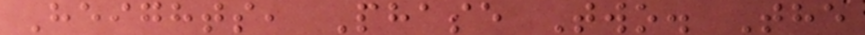Heights, Phase Two. The
